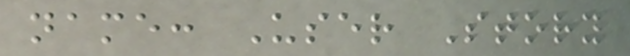name: User Story
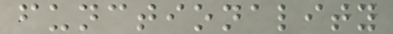functionality
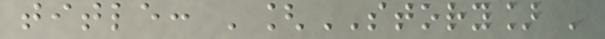title: '[STORY] '
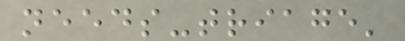needs-triage'
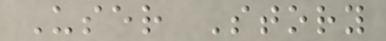User Story
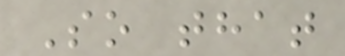So that
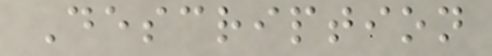Description
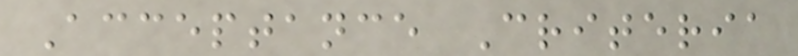Acceptance Criteria
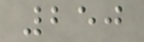250
